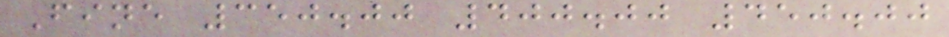Fine 350.00 400.00 450.00
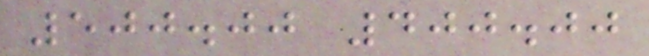500.00 400.00
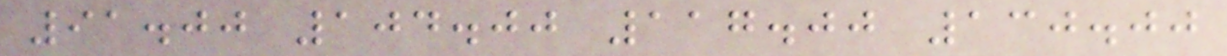91.00 104.00 117.00 130.00
